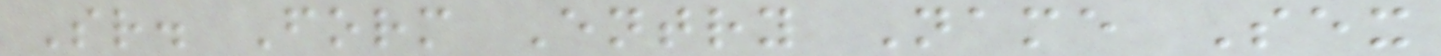Sr. Form Entry Name Sex
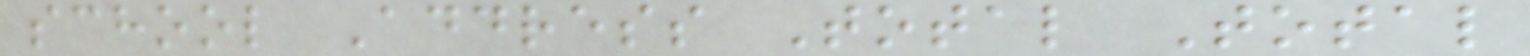school Address Total Total
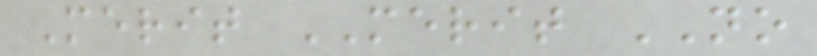Merit MERIT NO
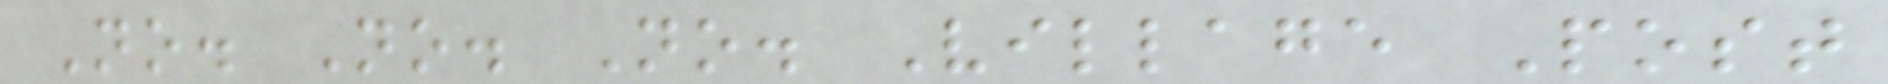No. No. No. Village Post
